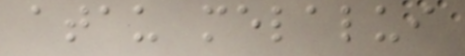atau melalui
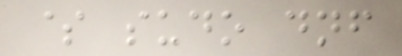$ sudo dnf
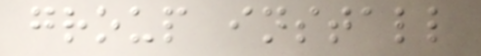group install
